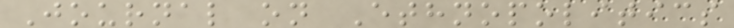Journal on Ethnopolitics
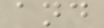and
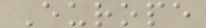Europe
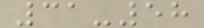31-58
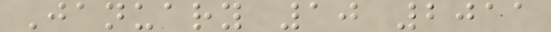January 10 2011
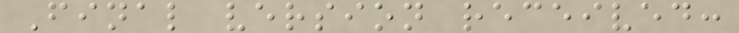Final version received:
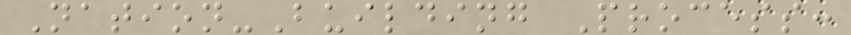Nation-Building Process:
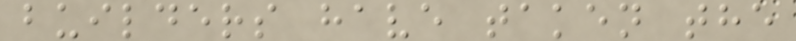builders have taken the
